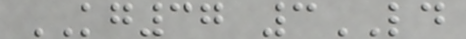KG37 3LD
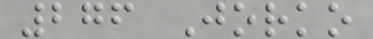276 Jorko
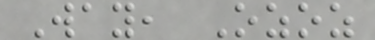Way, Ozoz
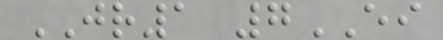JR1 7EI
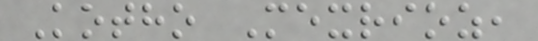Kotho Mexrioz,
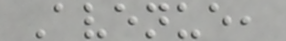Avenue,
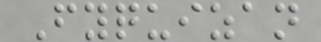Fyquizan
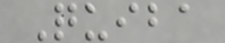Quiba
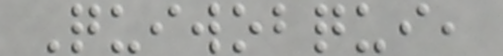Quiwobqui,
